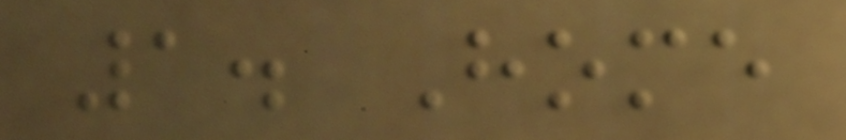1. Home
